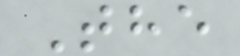The
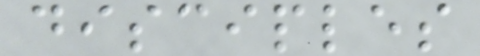disciples
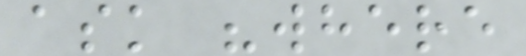ask "where
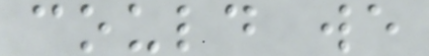could we
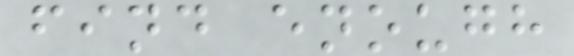find enough
